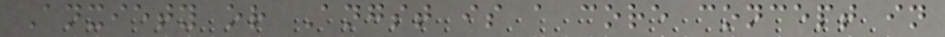Anxiety or Angst is a core concept in
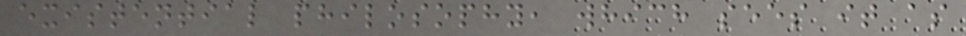existential philosophy, which sees it as
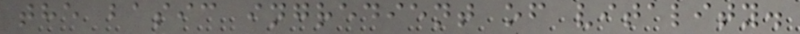the basic ingredient of vitality.
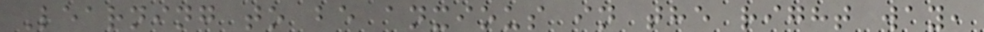Learning to be anxious in the right way,
